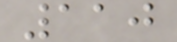110
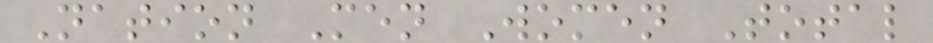Nation Men Women Total
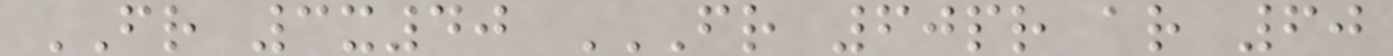FR 3x40 FR 60PR AR 60
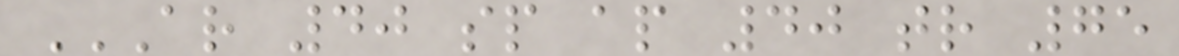AR 40 SP AP 40 TR 75
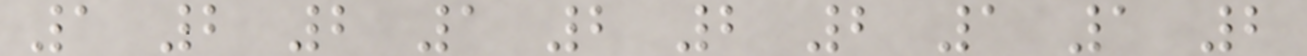1 2 2 1 2 2 2 1 1 2
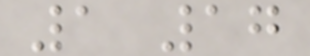1 17
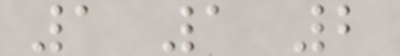1 1 2
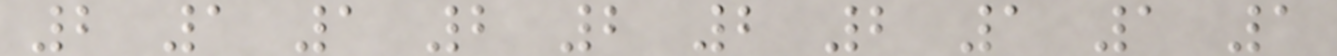2 1 1 2 2 2 2 1 1 1
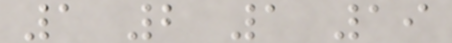1 2 1 19
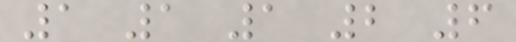1 1 1 2 6
